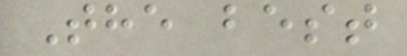The best
